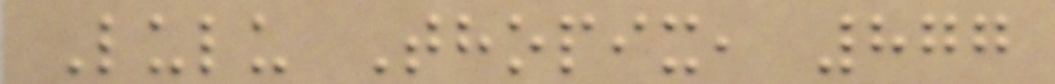Lulu Thopix, 877
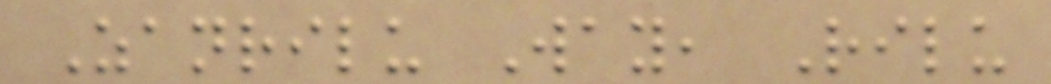Zanrilu Way, Rilu
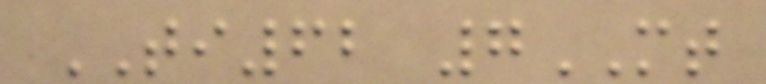TI62 7MT
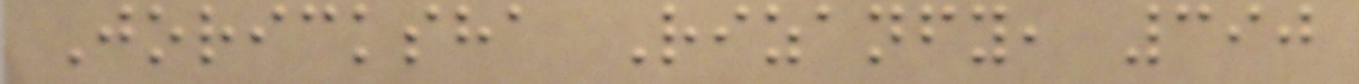Joricksha Rizanfy, 390
